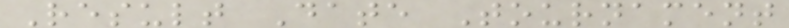Result Date Tournament
